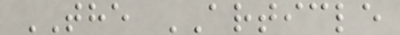THE ARTICLE
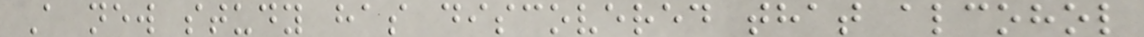A new study has discovered that alcohol
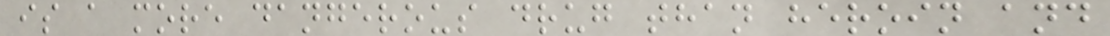is a more dangerous drug than heroin and
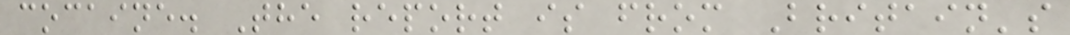cocaine. The report is from Britain's
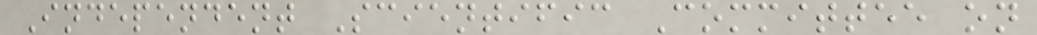Independent Scientific Committee on
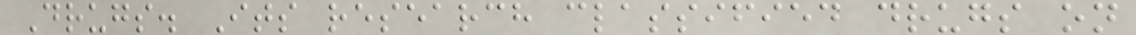Drugs. Its research classified drugs on
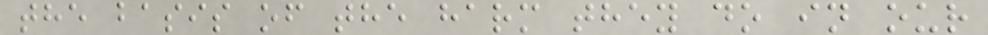the basis of the harm they do in our
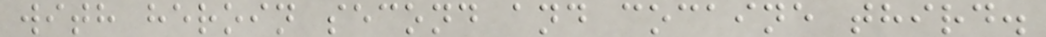with heroin second and cocaine third.
